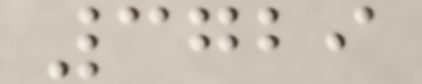3729
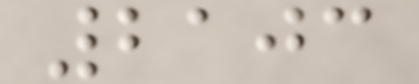2103
